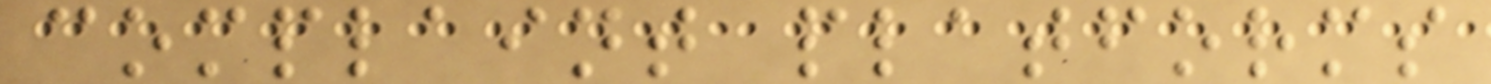complaint platforms
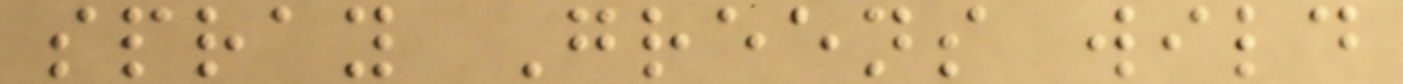spray Greens wild
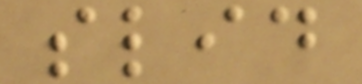slid
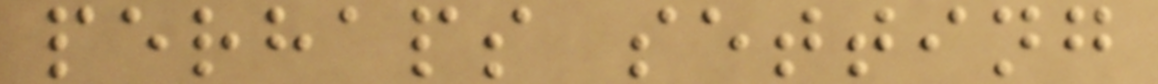perhaps setting
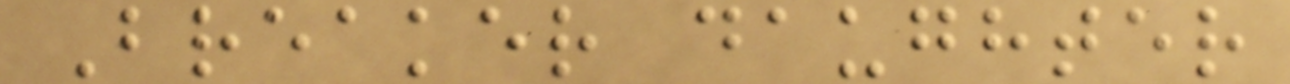Breaker daughter
